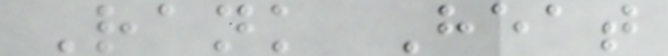Rank Heat
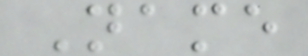Name
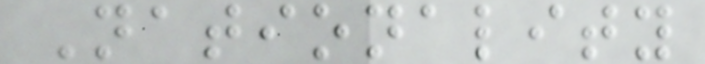Nationality
